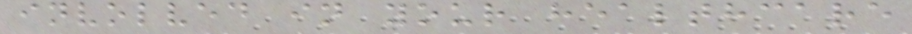involved in your healthcare
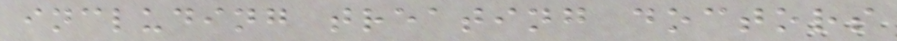including treating doctors
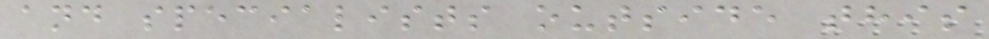and specialists outside this
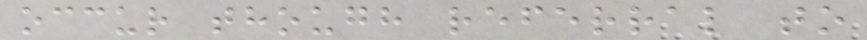occur though referral to
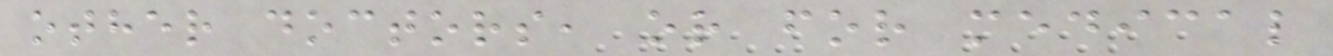other doctors, or for medical
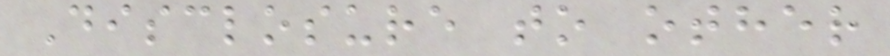Disclosure to other
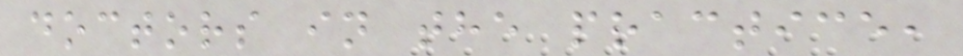doctors in the practice,
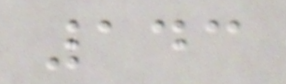143
